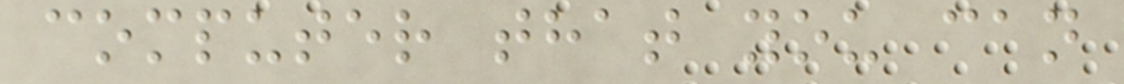computer that you can
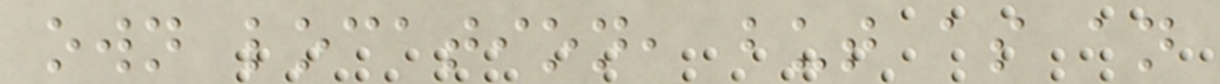own location, but as an
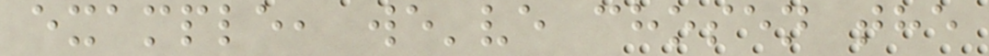example, we've chosen the
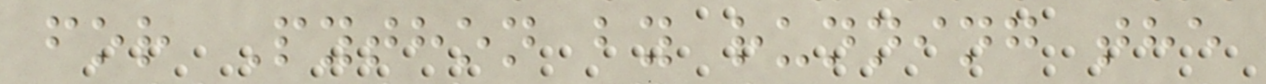for Python by running the
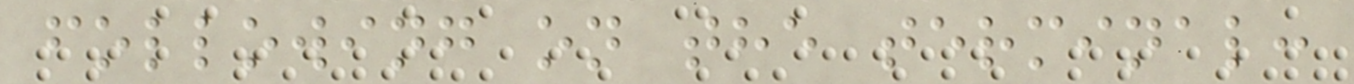following on the terminal:
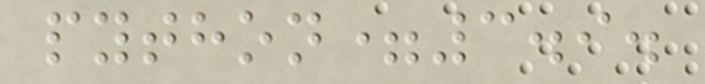python=3.9.
